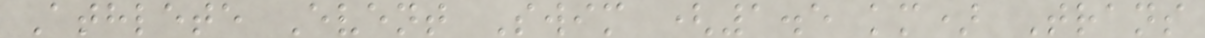Athlete Event Swim (1.5 km) Trans
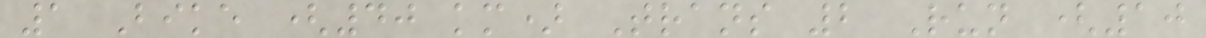1 Bike (40 km) Trans 2 Run (10
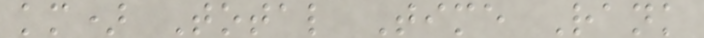km) Total Time Rank
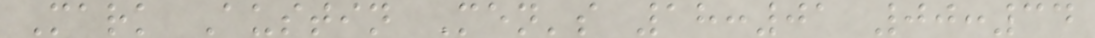Mark Austin Men's 18:01 00:34
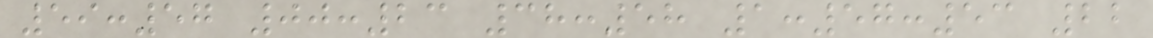59:57 00:23 38:58 1:57:53 22
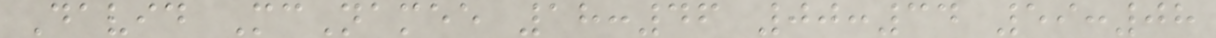David McNamee 18:46 00:34 59:08
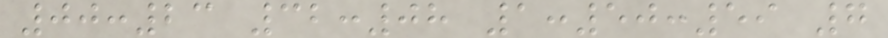00:23 32:08 1:50:59 7
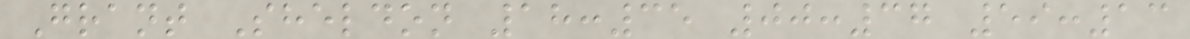Grant Sheldon 18:35 00:37 59:13
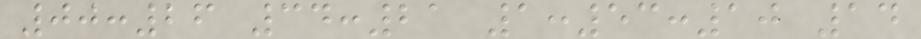00:26 34:21 1:53:10 14
